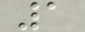1
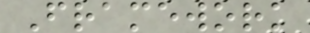Framework
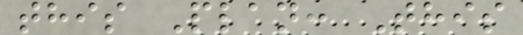this Plan: This
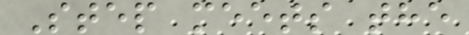Step meets the
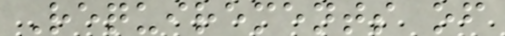Requirements of
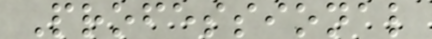Professional
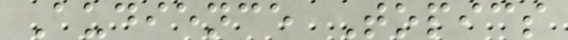Audience Topics
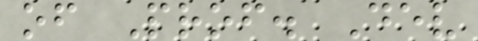of Prof. Dev
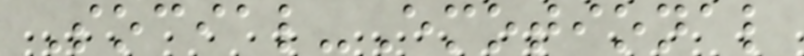Social-Emotional
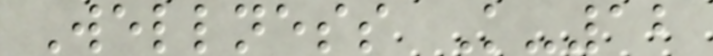Wellness K-12
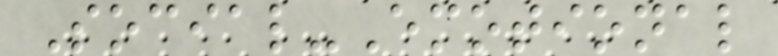Social-Emotional
